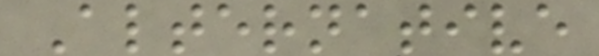Alternative
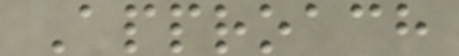Approach
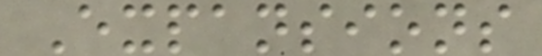Expansions
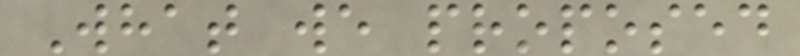What we proposed
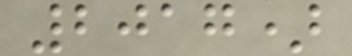2017)
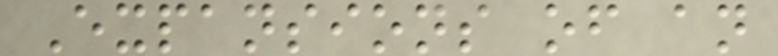Expansions of an
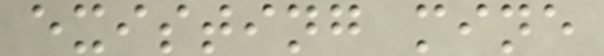existing mine
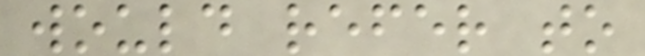would refer to
